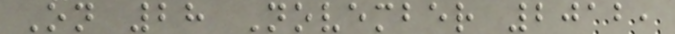On 28 November 2012,
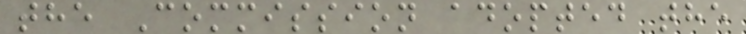the Commission adopted the
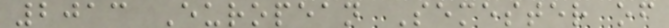2013 European Semester of
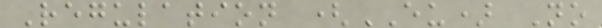Regulation (EU) No
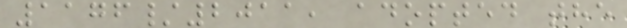1176/2011, adopted the
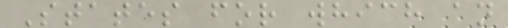States for which an
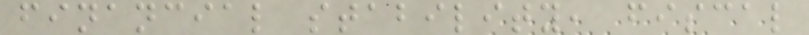financial stability, fiscal
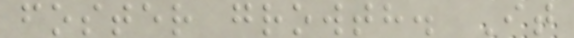foster growth. It
